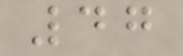47
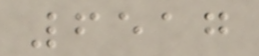6517
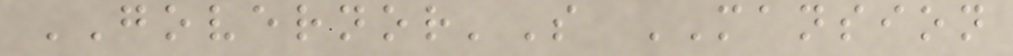GOVERNOR'S MANSION
